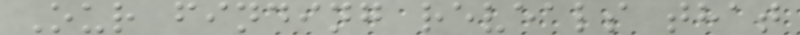Our finding reveals that
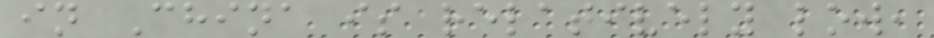in China is relatively low,
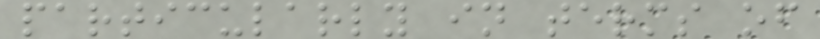particularly in terms of
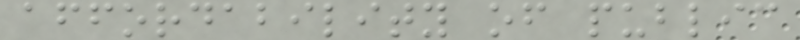affordability of public
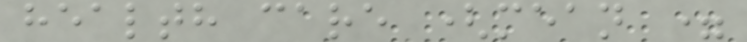health care (mean =
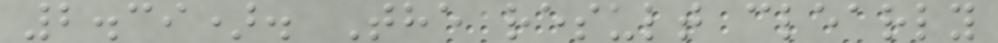2.39). The result clearly
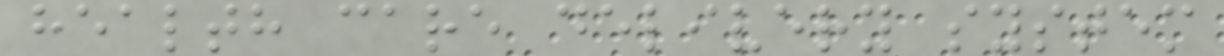health care delivery system
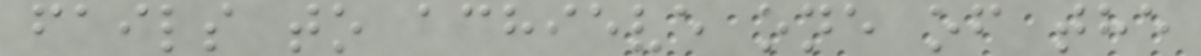fails to achieve one of the
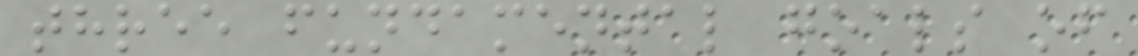three fundamental goals of
